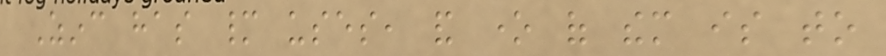Zinc has many uses, and one of them is to
